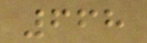668
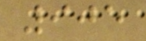905
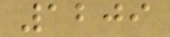1209
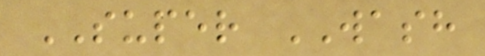SUPER WASH
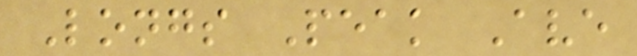Longs Peak Ave
